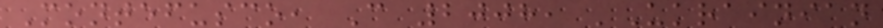Montefusco, C 2008, 'Ukrainian
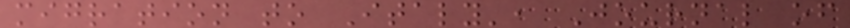migration to Italy', Journal of
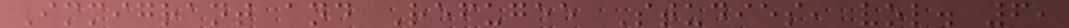Immigrant and Refugee Studies, vol. 6,
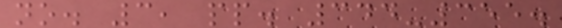no. 3, pp. 344-355.
